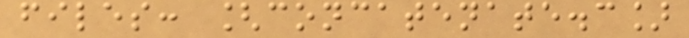files: [concatenate.c]
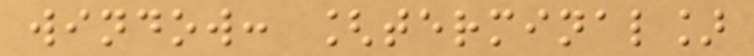window: [terminal]
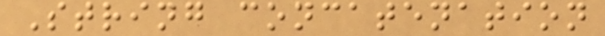String concatenation
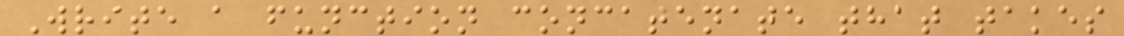Write a function concatenate that takes
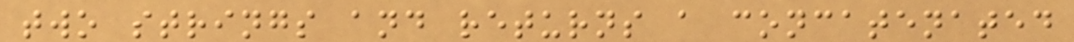two strings and returns a concatenated
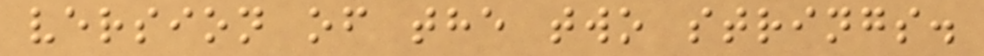version of the two strings.
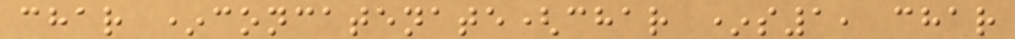char *concatenate(char *s1, char
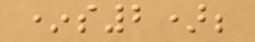*s2);
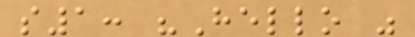s1: "Hello "
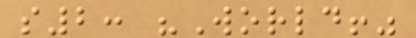s2: "World!"
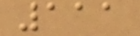111
